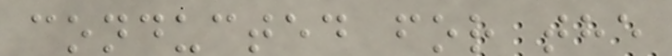conducted for the
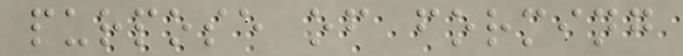purpose of forming
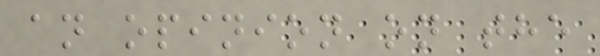an opinion on the
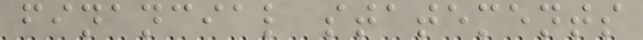financial statements
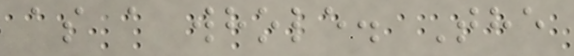as a whole. The
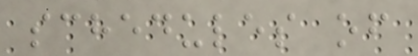schedules of
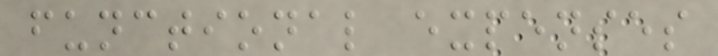functional expenses
